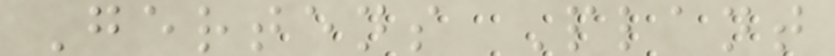Gertens Plant
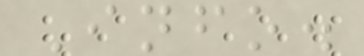Info.
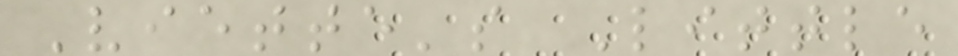Viette's Little
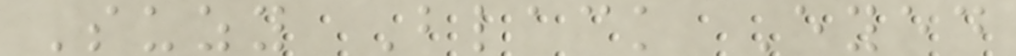Suzy Black Eyed
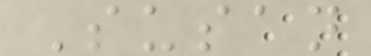Susan
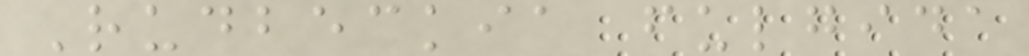Rudbeckia fulgida
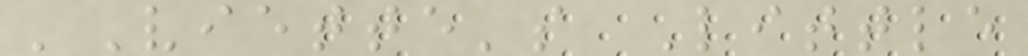'Viette's Little
